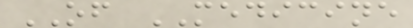OF MEDICINE
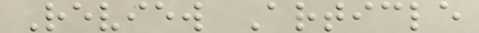Review Article
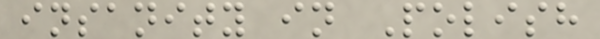insanity in Polish
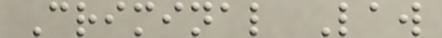Criminal Law
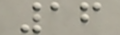16
